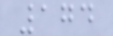174
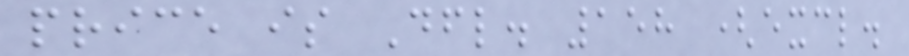price is Dfl. 158 (excl.
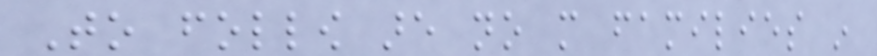To follow are no more families in
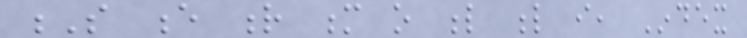S e r m o l l i, Index
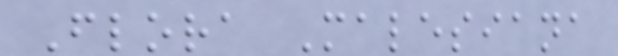Flora Malesiana
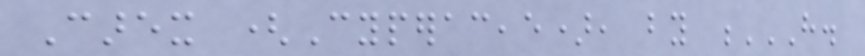Carex (Cyperaceae), by H.
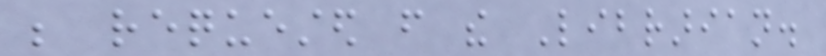be requested from the Librarian.
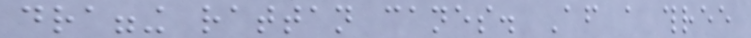dragging rattan canes. After a three
